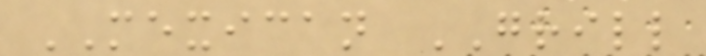MEXICAN GRILL
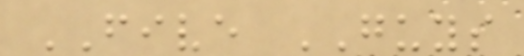FIVE GUYS
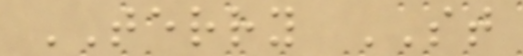TERRY ST
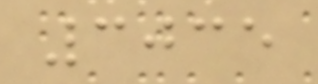3035
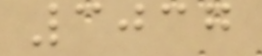3037
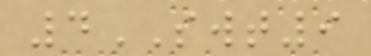4SWT9
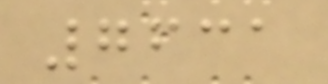7631
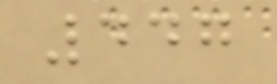447
